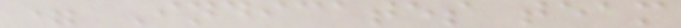= Indicates team
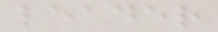leader
